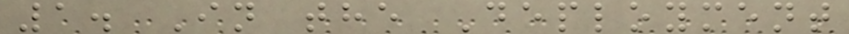1. In the Deployment
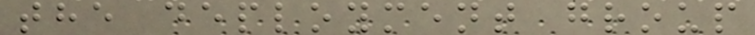the deployment group
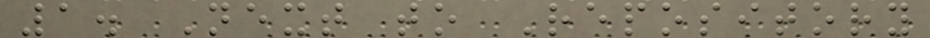1. Next to Repository
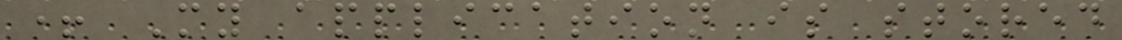+ My application is stored
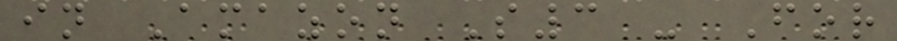in Amazon S3 - For
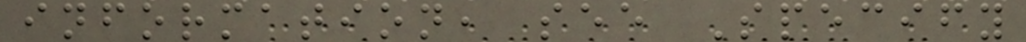information, see Specify
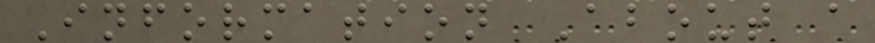Information About a
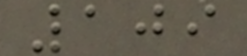109
